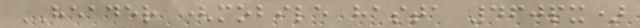HEADER (mobile hasta 460px)
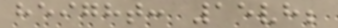height: 15vh;
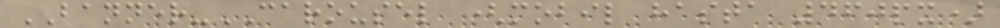BANNER-CAROUSEL (mobil hasta 460px)
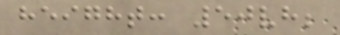height: 50vh;
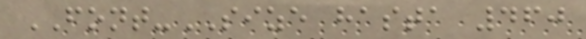FONT-SIZE hasta 460
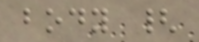body {
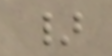}
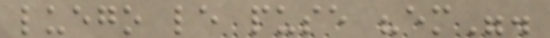luego le puse "em".
